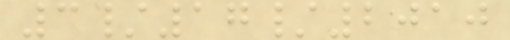3/17/2010
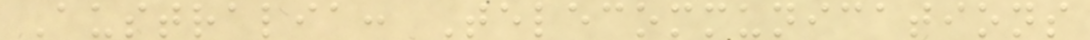Australia: Telecommunications
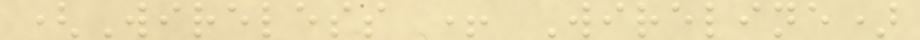(Wireless + Wireline)
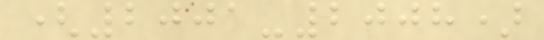(2001-2008)
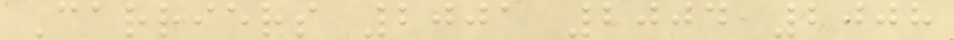Carriers 2001 2004 2008
